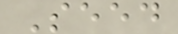Seed
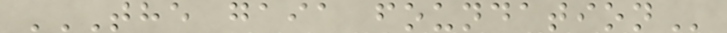THE GAIA FOUNDATION
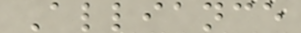Alliance
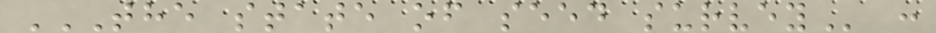THE STATE OF SEED SURVEY :
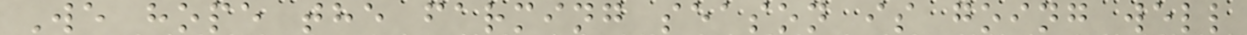We hope the farming season is going well
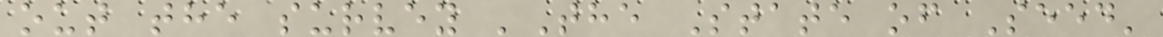out the survey 'The State of Seed'
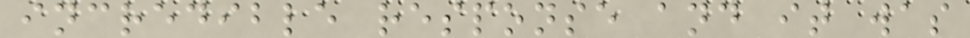incredible response and it was
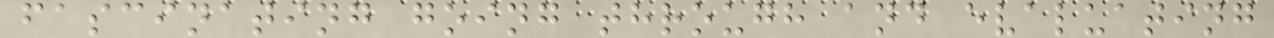fascinating going through and evaluating
